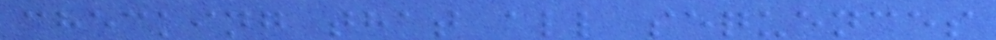checking that all sequences
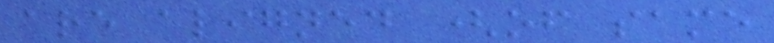are aligned (of same
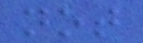not
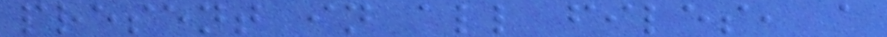present in all files, a
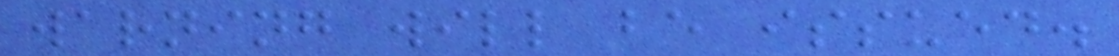warning will be issued.
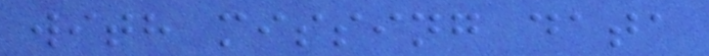with missing data
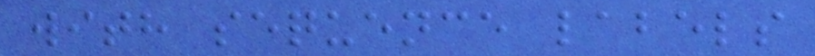with sequence labels
